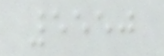5550
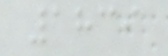1839
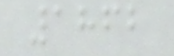1862
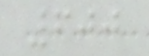600
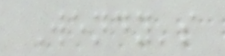Wendy's
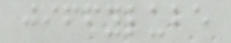jiffylube
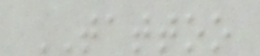TATTOO
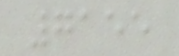7155
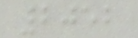2052
